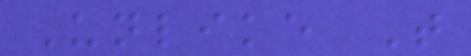Unlike T
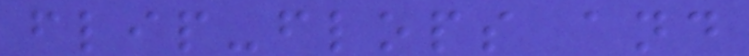flip-flops and
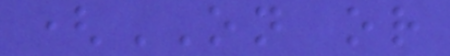(ON or
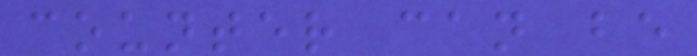counter can be
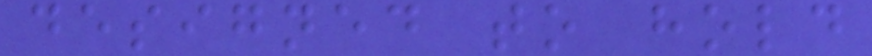designed to hold
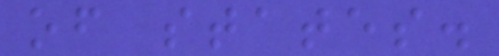of states.
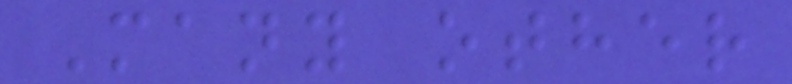Many other
